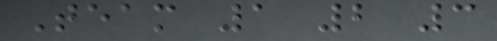Team 1 2 3
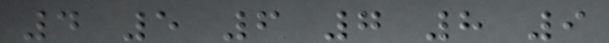4 5 6 7 8 9
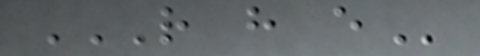R H E
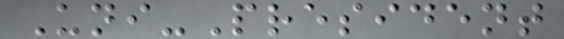Uni-President
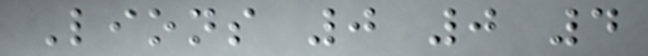Lions 0 0 4
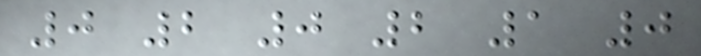0 2 0 2 1 0
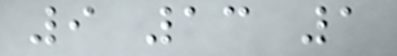9 13 1
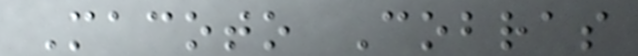Macoto Cobras
